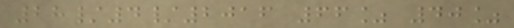28/4/2016 66% 40%
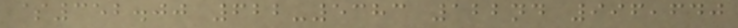$352.00 622-5383 122nd 996,640
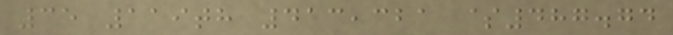35 119th 413,321 $487.74
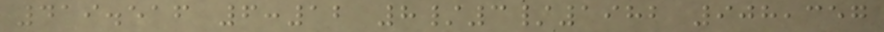419.516 6:12 8/3/1982 908,357
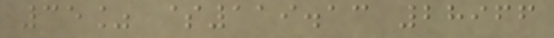35% $119.13 28966
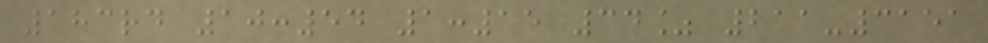183rd 10:54 1:15 34% 211-3151
